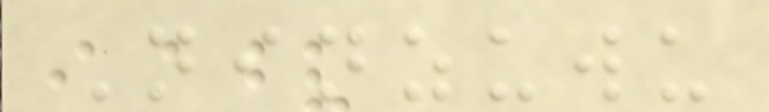Ninzuwu
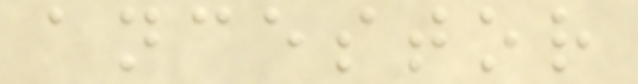ancestor
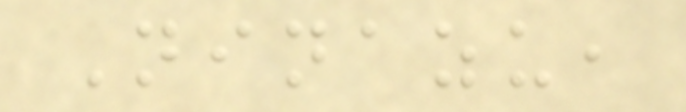Ninazu,
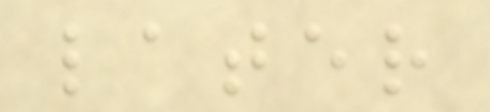later
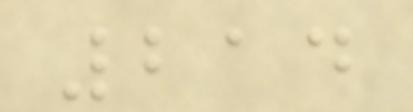214
